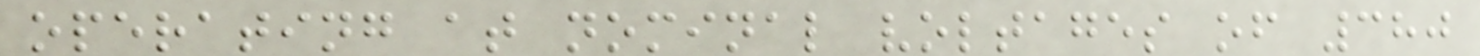operating at nominal voltages of 380
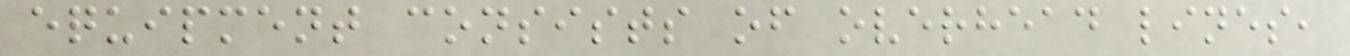equipment consists of overhead lines,
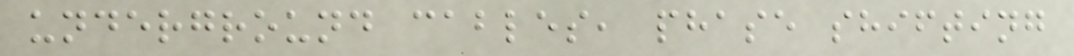underground cables, phase shifting
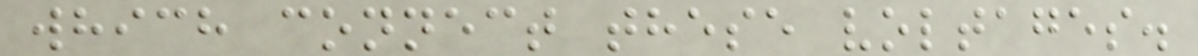which connect these voltages.
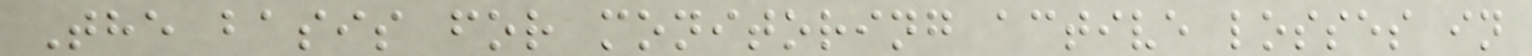The basis for monitoring active losses in
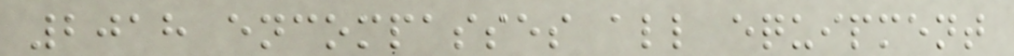2018 encompasses all equipment
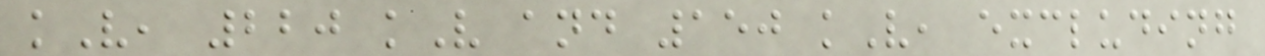kV, 220 kV and 150 kV, excluding
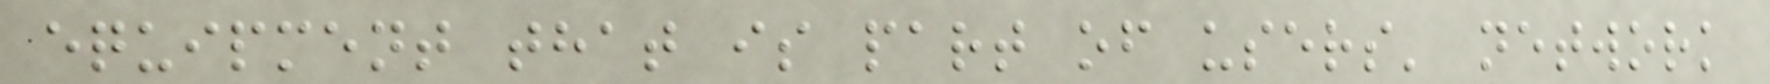equipment that is part of users' network
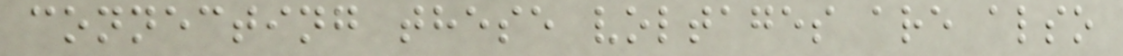connecting these voltages are also
